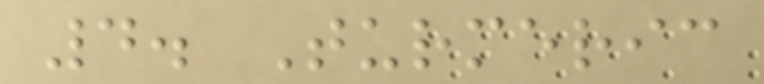4. Turmeric
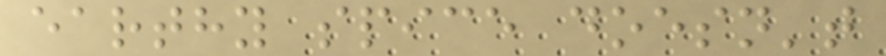earthy spice doesn't
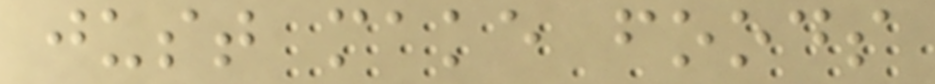just make foods
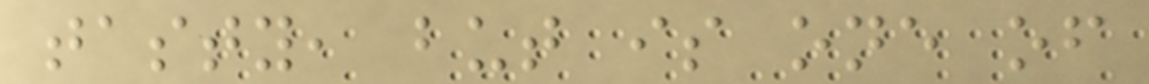tasty, but is one of
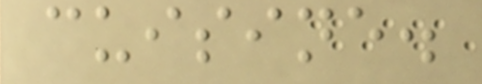cuisine.
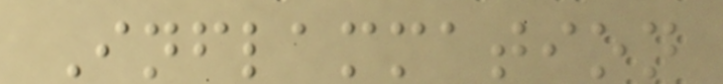Inflammation
